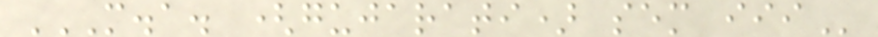M.A. (GUJARATI) SEM III
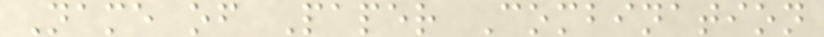Name of Paper Combination
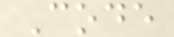Code
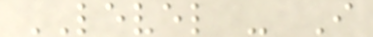LEVEL - I
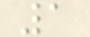1
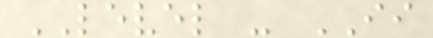LEVEL - II
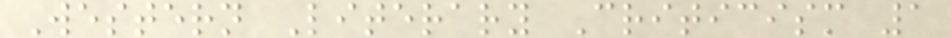Western Literary Criticism 1
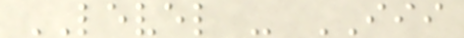LEVEL - III
